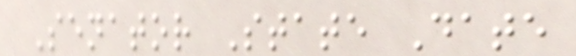Senator State Date
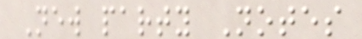New party Notes
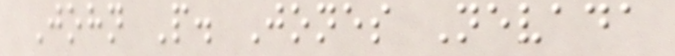John P. Jones Nevada
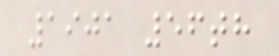1901 56th
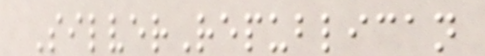SilverRepublican
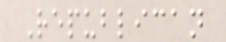Republican
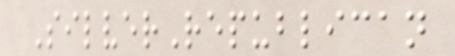SilverRepublican
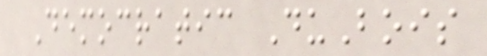Democratic DuBois
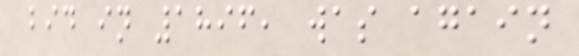bid in 1896, was again
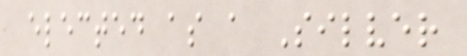elected as a Silver
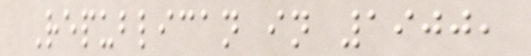Republican in 1900,
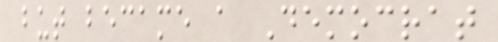but became a Democrat
